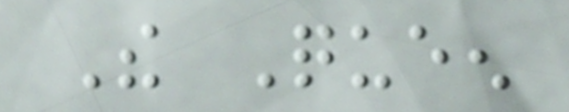The Queen
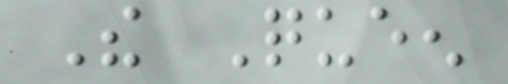The Queen
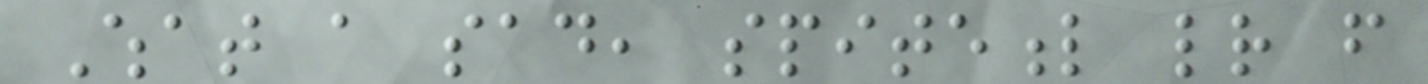What a sad, spiteful letter from
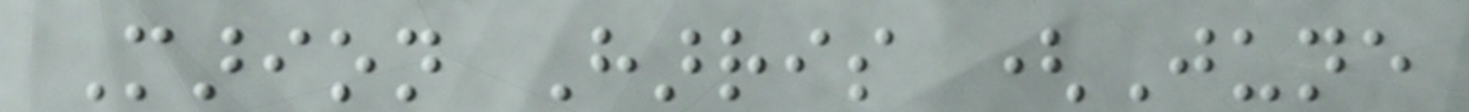Marion Harris (June
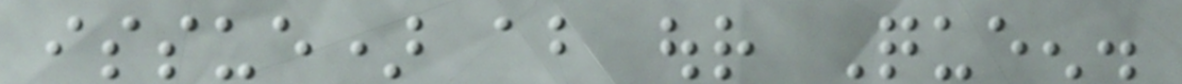issue) about our Queen.
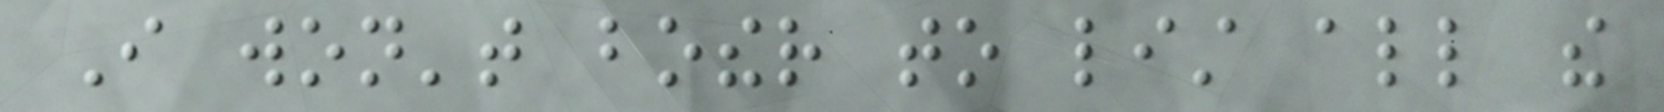I won't bother to list all the
